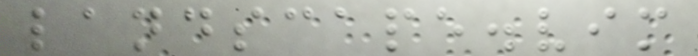landscape.vim
